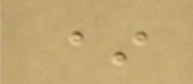*
